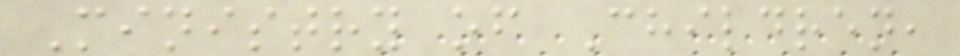Ministry of Children,
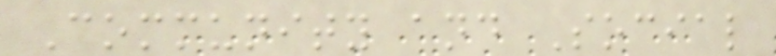Community and Social
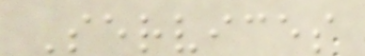Services
